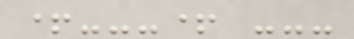+---+ ---
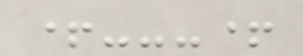+---+
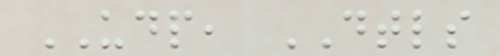UDP, DTLS
